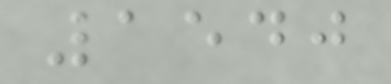1540
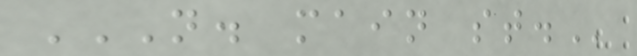N. MAIN ST.
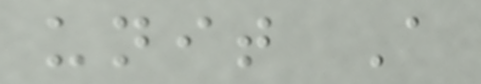unit A
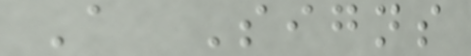A Signs
